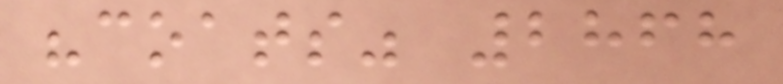"coats" 2868
